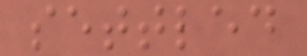settled
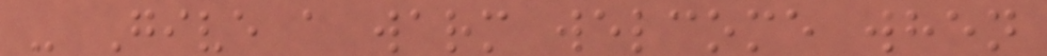- Give a warm welcome when
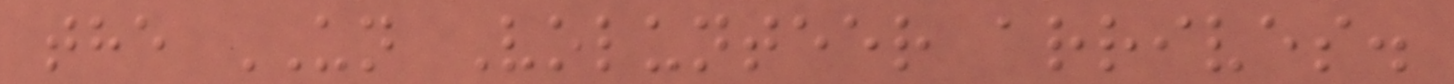the UN Volunteer arrives.
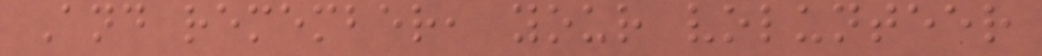And remember, your volunteer
